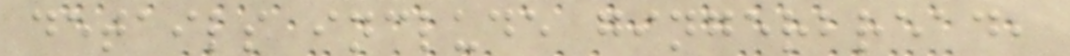details include gingerbread,
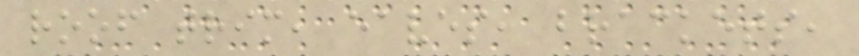roof trim, eaves, brackets,
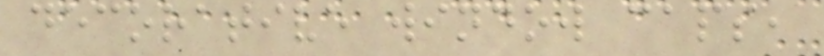decorative window caps,
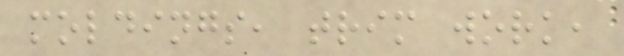moldings, trim work,
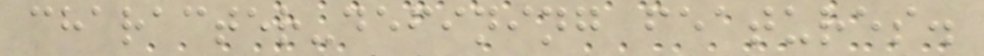character-defining features.
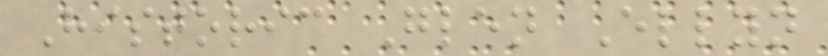Historic Glen Ellyn
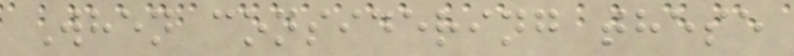When considering these
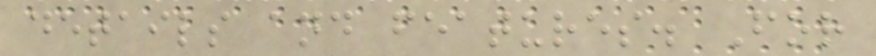details and features. For
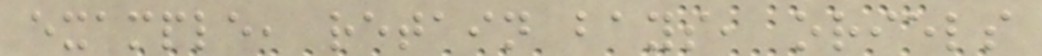example, retain bays, oriels
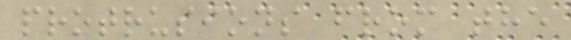protrusions from the
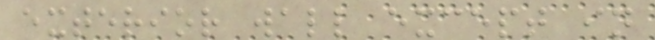exterior wall except in
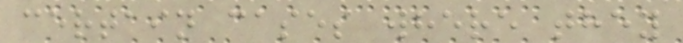certain cases where they
